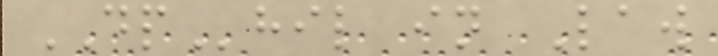DPhil in Law
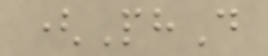(PhD
